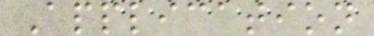Application
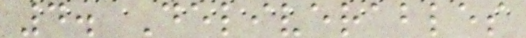4. Deliverables
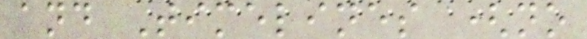and Timelines (no
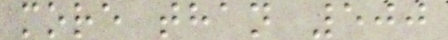more than 500
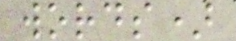words)
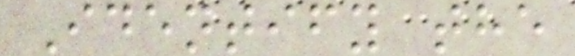Identify the
